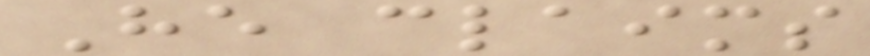He claims
